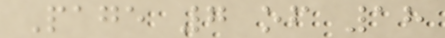Page 7 of 18
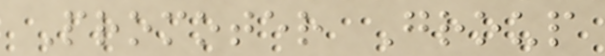Promoter Group
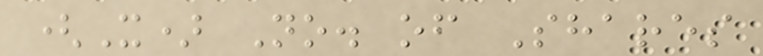(X) No. of Shares
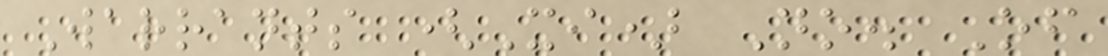Warrants (Xi) No. Of
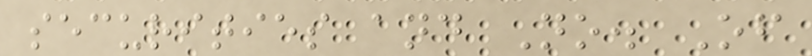securities and No. Of
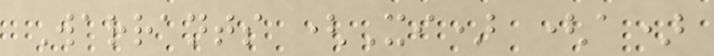Warrants (Xi) (a)
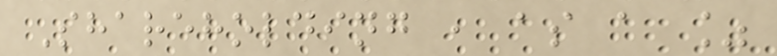Shareholding , as a %
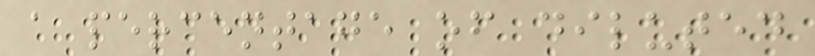a percentage of diluted
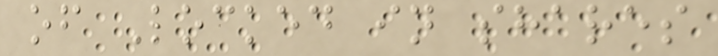of Locked in shares
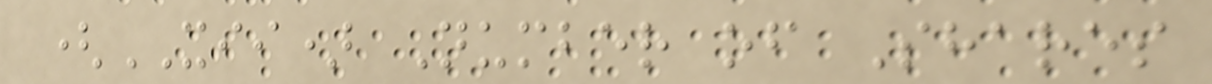(XII) Number of Shares
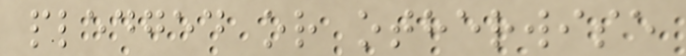pledged or otherwise
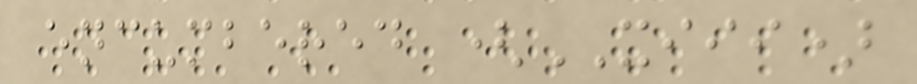encumbered (XIII)
